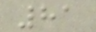81
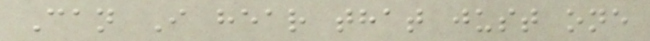Can I hear that just one
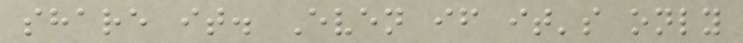share it. Even if it's only
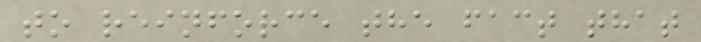to reinforce the fact that
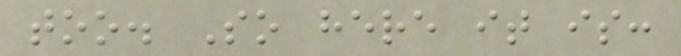too. So here it is:
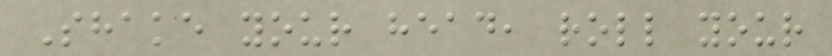Shake your head, roll your
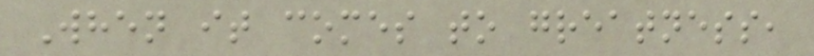When it comes to greatness,
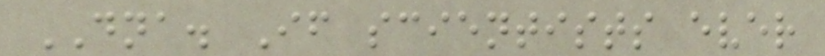DNA. If scientists ever
